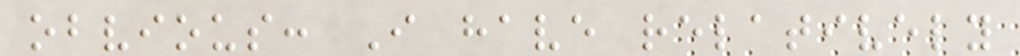obvious: I have relatively
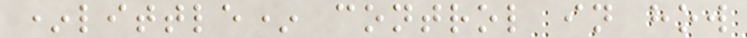*little* control in how
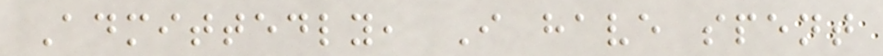Admittedly, I have spent
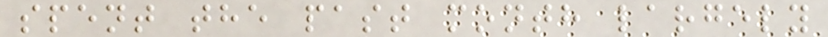spent the past month largely
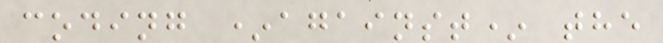coding *against* the
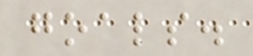goals.
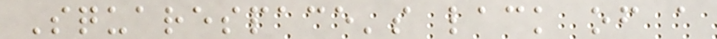Squarespace's lack of a
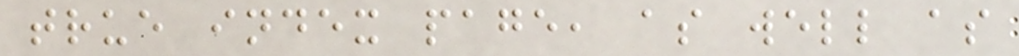true index page, as well as
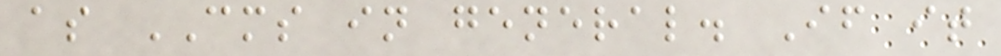as CMS in general. If it
